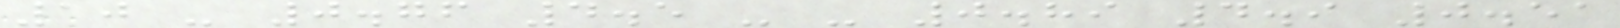10 - 0.76 4.5 - - 0.89 4.9 0.51
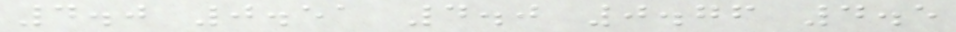4.0 0.51 4.0 0.76 4.5
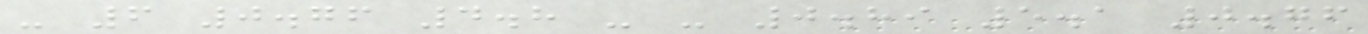- 6 0.76 4.8 - - 0.89 5.1 0.76
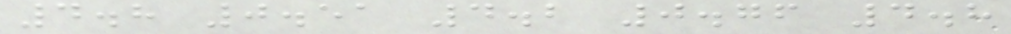4.8 0.51 4.2 0.76 4.8
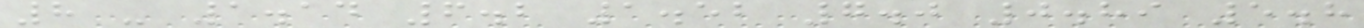8 - 1.14 6.2 1.52 7.0 0.89 5.8
